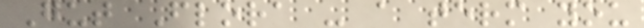Gut Flora - a term you
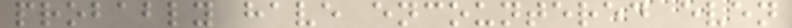probably have encountered even
